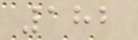182
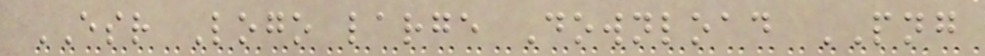ESR Logo large Download PNG
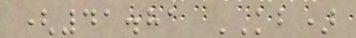(41.81 KB)
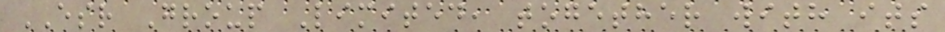ESR Group Limited, together with its
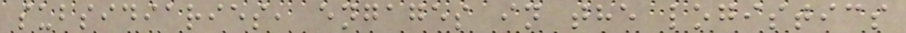subsidiaries, engages in the logistics
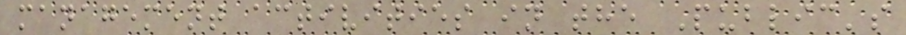management activities in the Public's
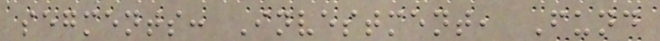segments: Investment, Fund
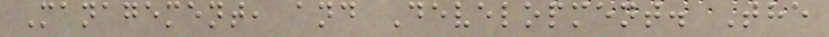Management, and Development. The
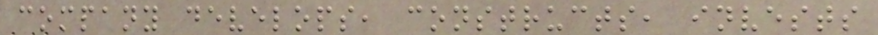company develops, constructs, invests
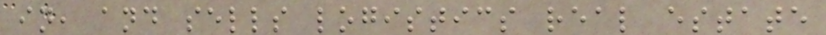in, and sells logistics real estate
